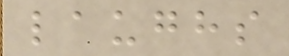laughs
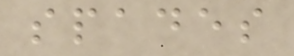spades
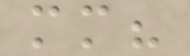mm?
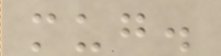mug.
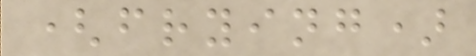(frying)
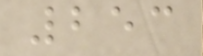253
